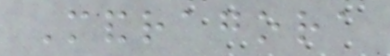Mandragora
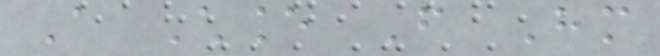A Chance From Him
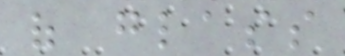of glass
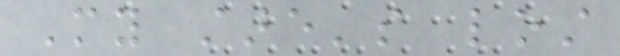My stare's lost
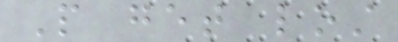People get lost
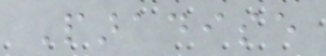Paradise
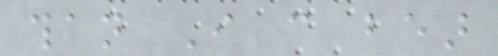than I can bear
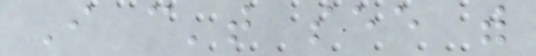I can't see with
